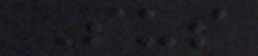Sus
